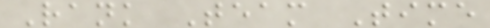Rank Team Time
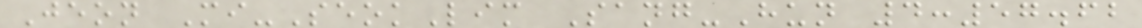Jeon Mi-SeokLim Sang-Hun 4:57.62
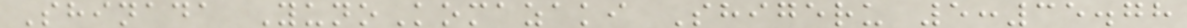Shinada YunoKomazaki Shigeru 5:35.78
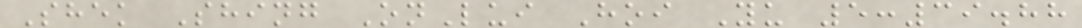Shek Shing OnLui Hoi Yu 5:39.88
